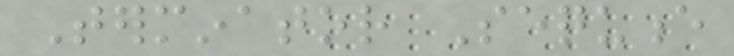Terminator Sequence
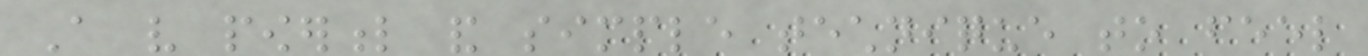A very powerful and simple technique to feel
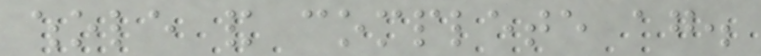whole and complete again.
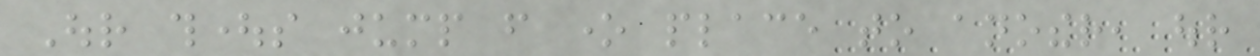Our thoughts jump from one place to another, our
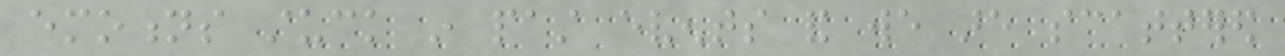emotions stuck in past events and we are scattered
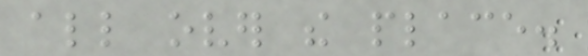all over the place.
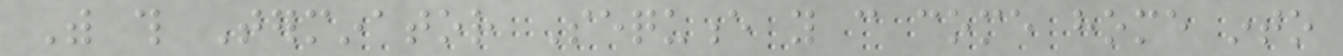With this Terminator Sequence you can come home into
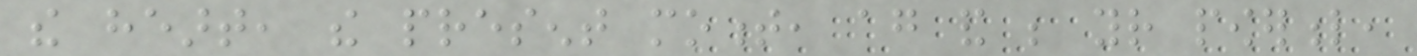the heart, the present moment, again and be your powerful,
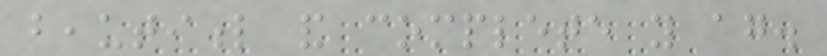beautiful and complete you again.
